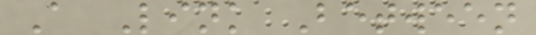A Link Between
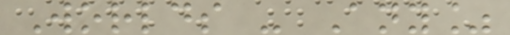Worlds - Any%
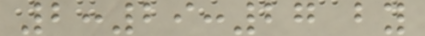2:29:27 by
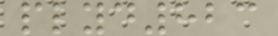plyd823
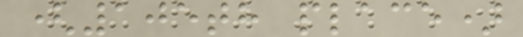(105th place)
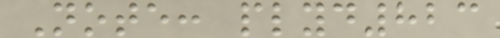Note: plyd823
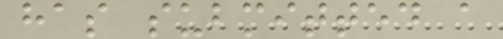has submitted a
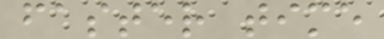faster time
